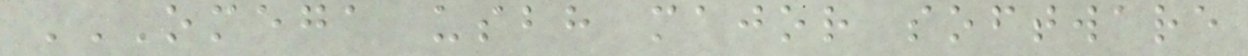OMEGA USBH MAJOR SOFTWARE
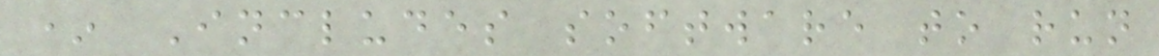* Includes software to run
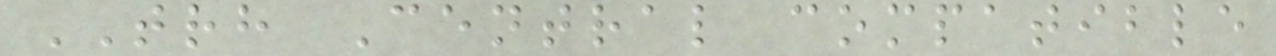TRH Central compatible
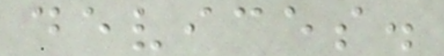devices.
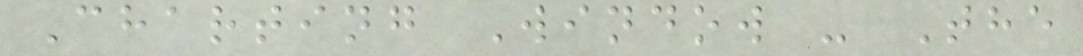Charting Window - The
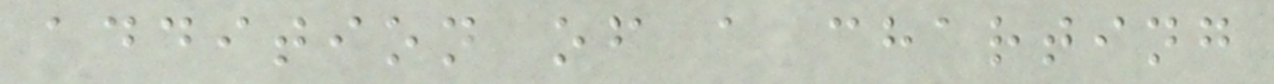addition of a charting
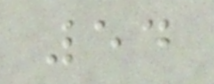54
